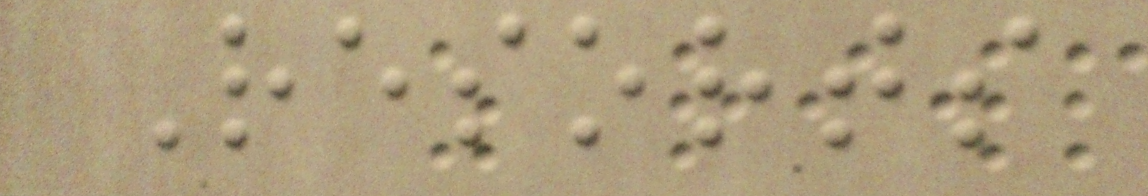Resorts
